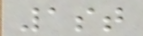1st
